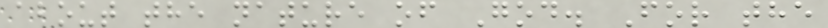about the nature of God. For the
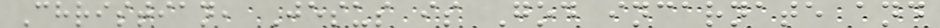Christian, Jesus is God incarnate and
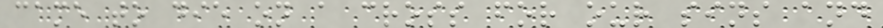came to die on a cross for our sins and
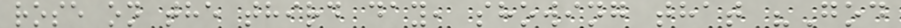rose on the third day, showing that "God
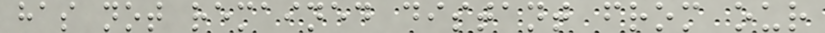has not remained distant from our
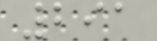291
